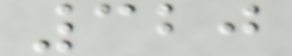320
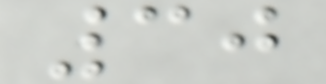30
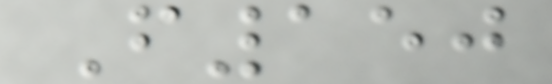F150
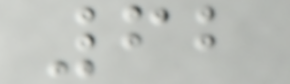62
